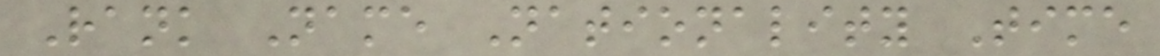Rank Name Nationality Time
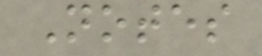Notes
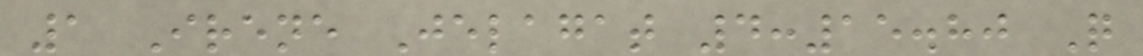1 Irene Jelagat 4:15.80 Q
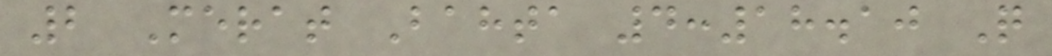2 Merat Bahta 4:18.10 Q
